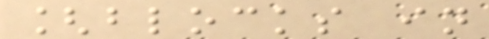[blocks in
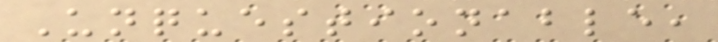Unquestionable,
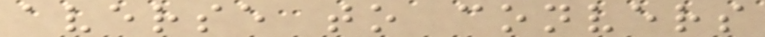averse to convers
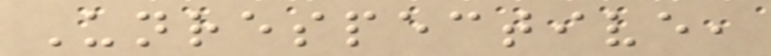Unrespective,
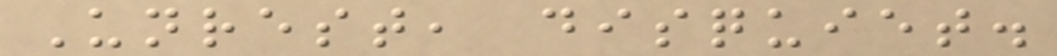Unrest, disquiet.
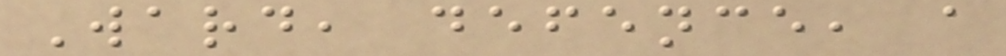Ward, defence, a
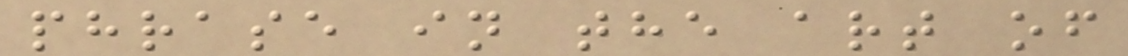phrase in the art of
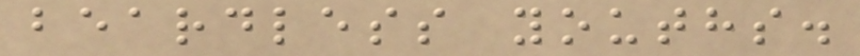beardless youths.
